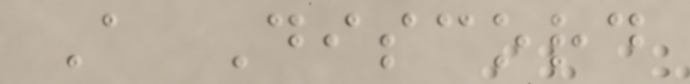A Discord
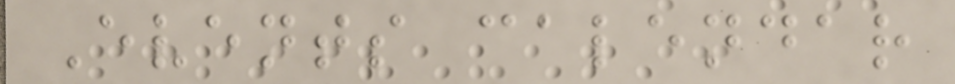Events calendar
